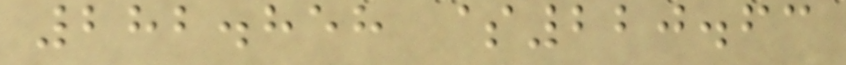282.858 $220.63
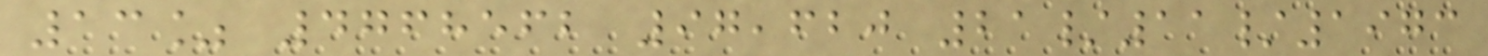13% 4768562 97,620 21/11/1973
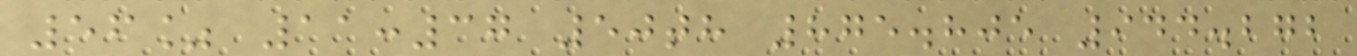56% 11:37 50th 875.805 944.272
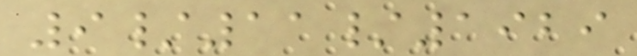9/11/1929
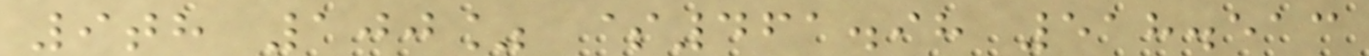9th 100% $461.98 518.513
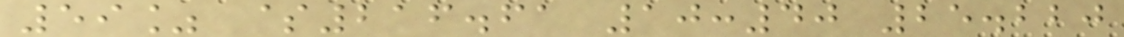59% $216.61 10:40 25.220
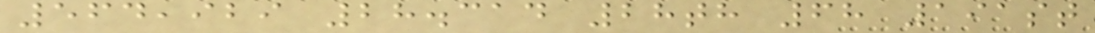564,929 28.314 28th 68 191st
